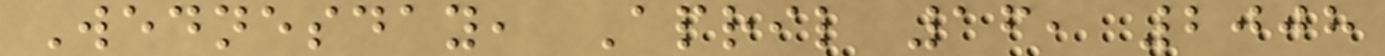Wednesday, April 16, 2008
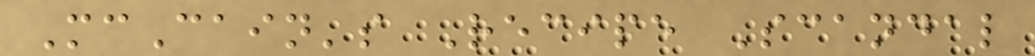McCain's Recipe Scandal
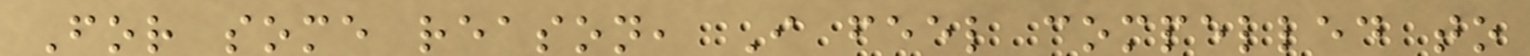For some reason, I feel compelled to
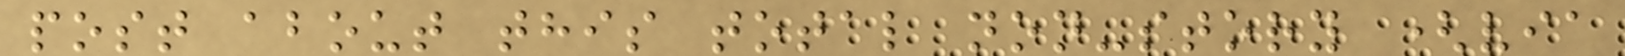post about this total non-story (via
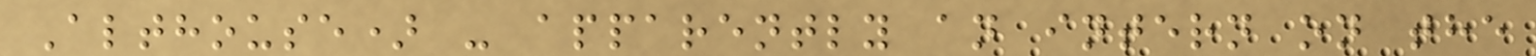Althouse) - apparently an intern on the
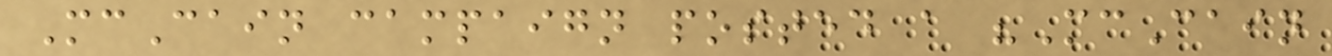McCain campaign posted a "McCain
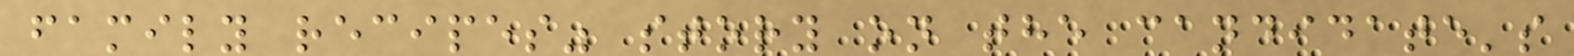family recipes" story on the candidate's
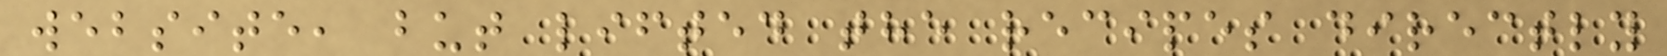website, but lifted the recipes directly
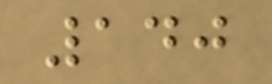140
